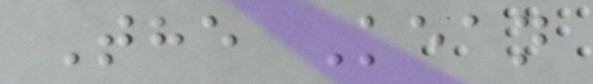The Kean
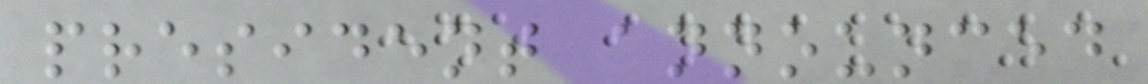president announced
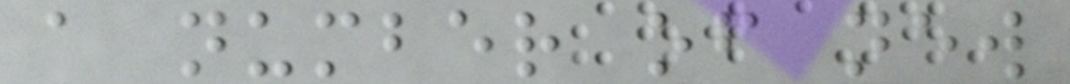a number of new
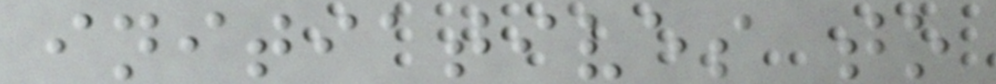initiatives to
